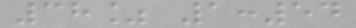38% 1:54
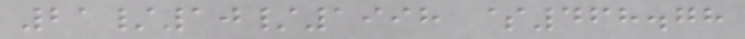21/10/1998 $468.78
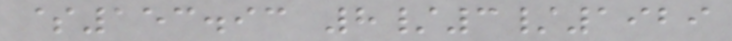$153.93 8/3/1929
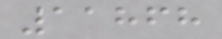11868
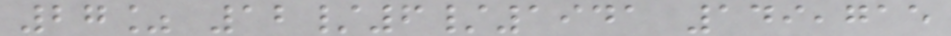27% 12/6/1941 149,715
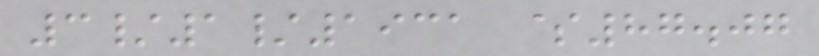3/1/1931 $87.07
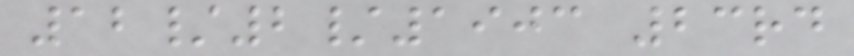12/2/1903 23rd
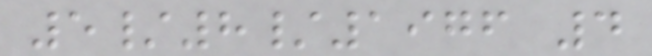5/8/1976 4
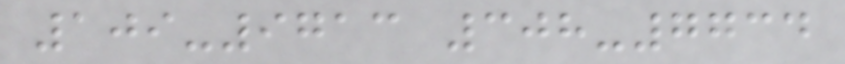109-9713 308-7734
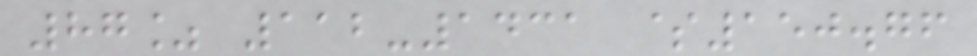87% 112-1431 $150.76
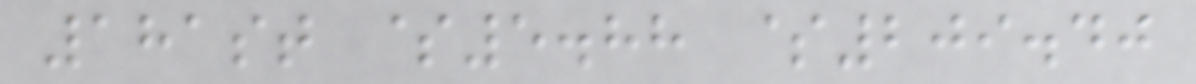181st $5.88 $209.40
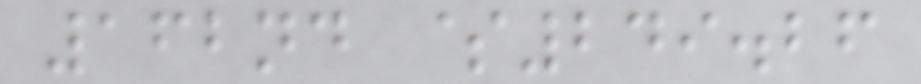162nd $249.26
